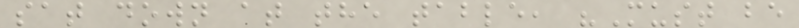sat down at the table, "Must be
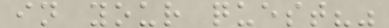in your quest?"
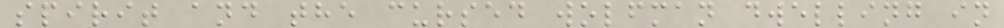spirit and the cursed wolfman dwelling in
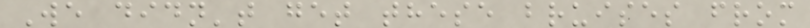We didn't get these bruises from
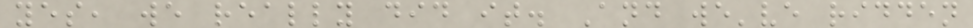yes, we really did it. And we've ridden
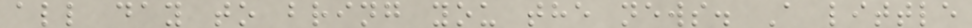all day to bring you the news. A little
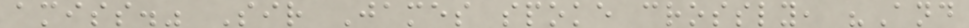amiss." Sir James spoke crossly, "And
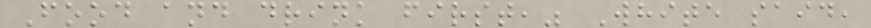Food and drink first," White said,
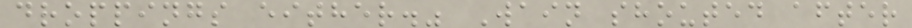droppings either." Wain shouted after
